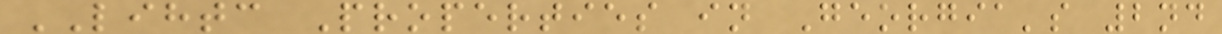LIHTC Properties in Georgia's 2nd
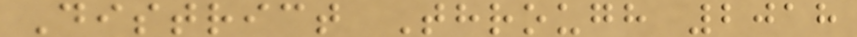District Through 2018
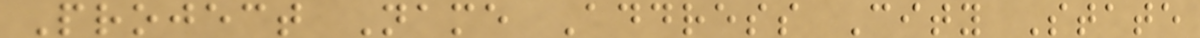Project Name Address City State
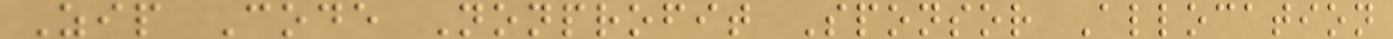Zip Code Nonprofit Sponsor Allocation
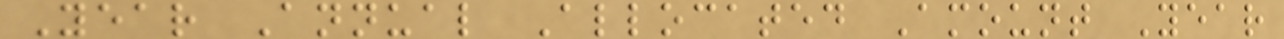Year Annual Allocated Amount Year
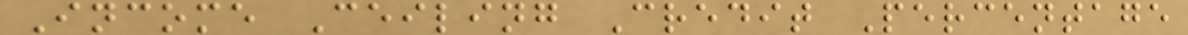Income Ceiling Credit Percentage
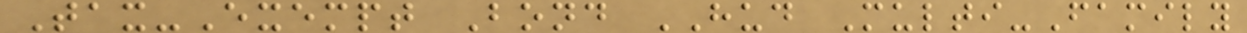Tax-Exempt Bond HUD Multi-Family
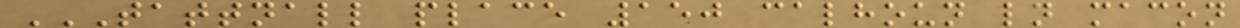TATTNALL PLACE 150 CALHOUN LN MACON
